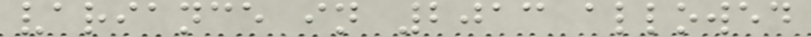variance in 2013 allowed
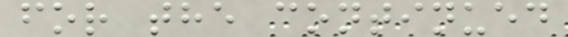for the continued
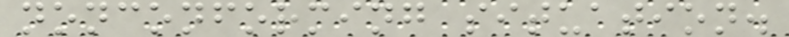nonconforming situation.
